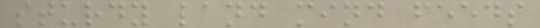sturdy land mind feeds
